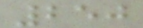250
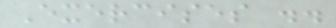Exercises ..
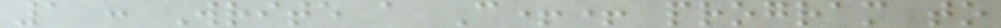1 : Write a C++ program to
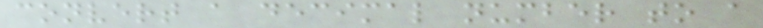convert a decimal number to a
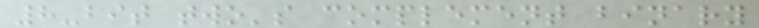8-bit two's complement binary
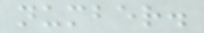number.
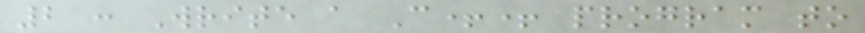2 : Write a C++ program to
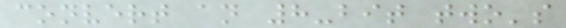convert an 8-bit two's
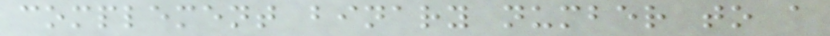complement binary number to a
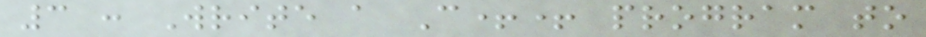3 : Write a C++ program to
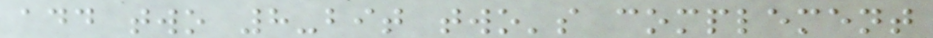add two 8-bit two's complement
